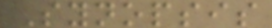Synopsis
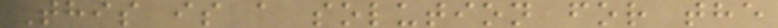This is a solution for the
